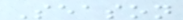Season
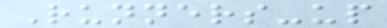Runners-up
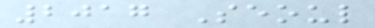2017 Seoul
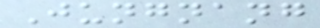Jungnang
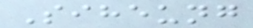Siheung
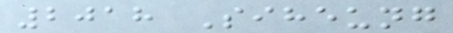2018 Siheung
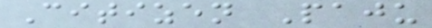Citizen Paju
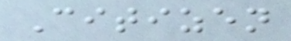Citizen
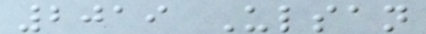2019 Ulsan
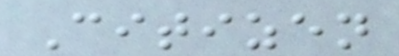Citizen
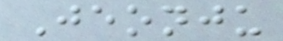Jeonju
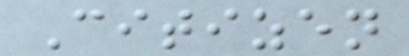Citizen
